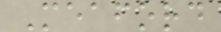Meaford
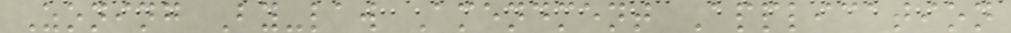Zoning By-law Amendment Application
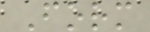Form
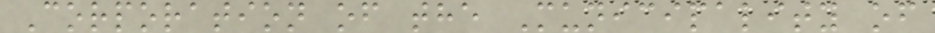Corporation of the Municipality of
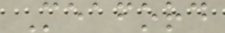Meaford
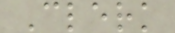Clerk
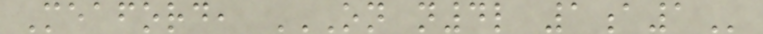Meaford, ON N4L 1A1
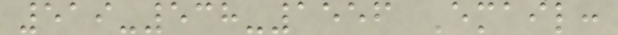519-538-1556 Email:
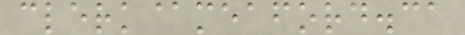clerk@meaford.ca
